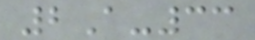2A-33
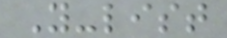Y-list
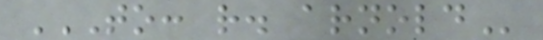TO: R. ARNOLD
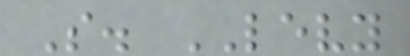S. LEVY
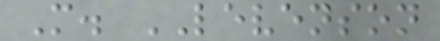M. LEVENSON
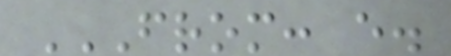FROM: E.
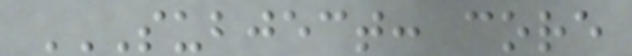SUBJECT: CORE
